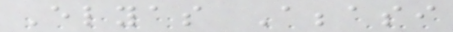Elyas Abbasi
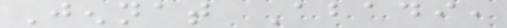Jennat Abadi,
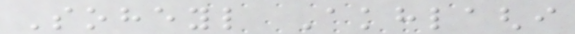Soheyl Akhlaghi
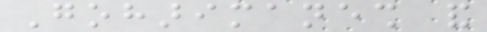Goharimanesh and
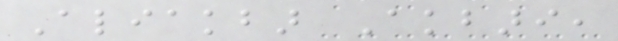Aliakbar Akbari,
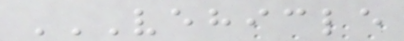VEHICLE
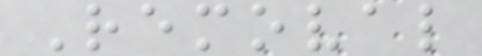Removal
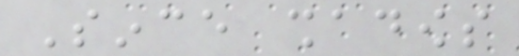Since shadows
